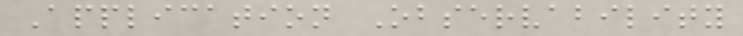Application Observability
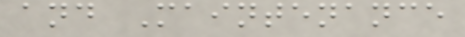and Maintenance
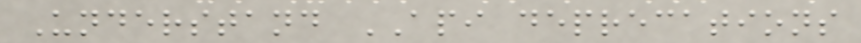Understand API deprecations
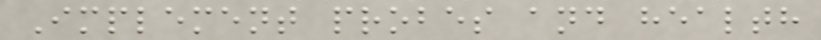Implement probes and health
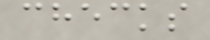checks
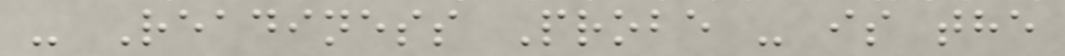- Readiness Probe - is the
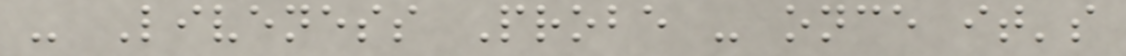- Liveness Probe - once it's
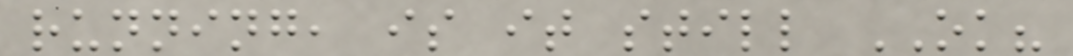running, is it still OK?
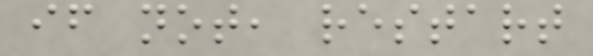if not, restart
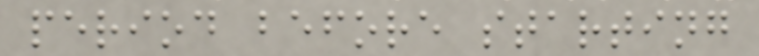period before starting
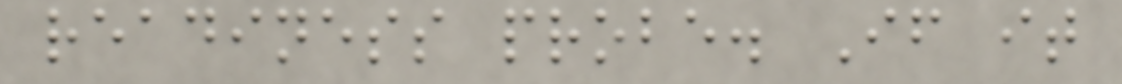readiness probe. If it
